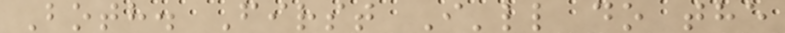Both. First I'll do the
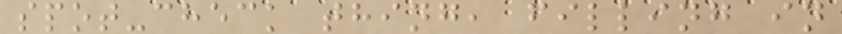spot-check thing, filling in
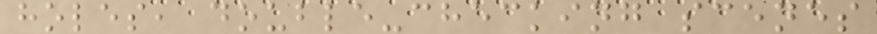holes, double-checking scenes
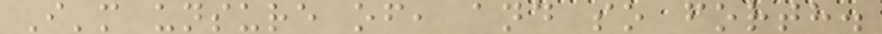I'm unsure of, and so forth.
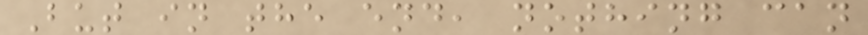But in the end, nothing can
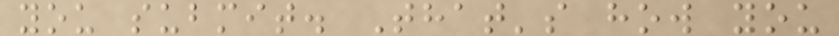you submit. That's how you
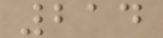214
